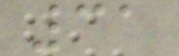31
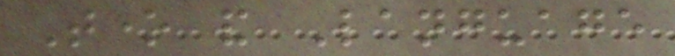Tone and Language
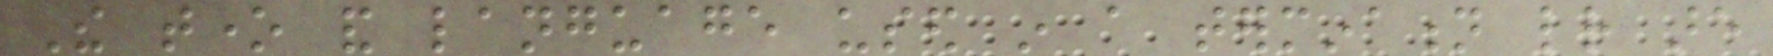The tone and language used in a termination letter are
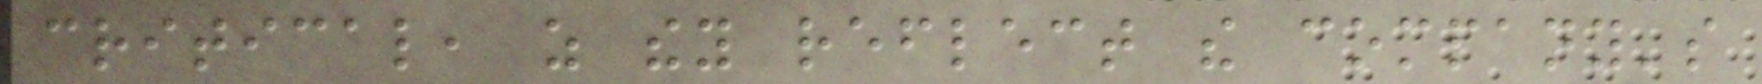critical, as they reflect the company's
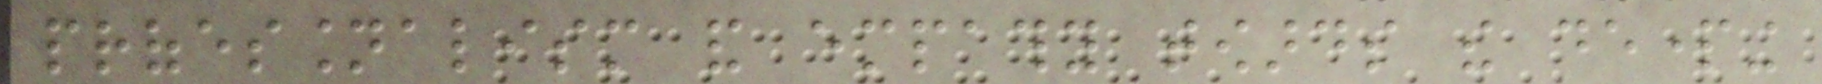professionalism and empathy towards the departing
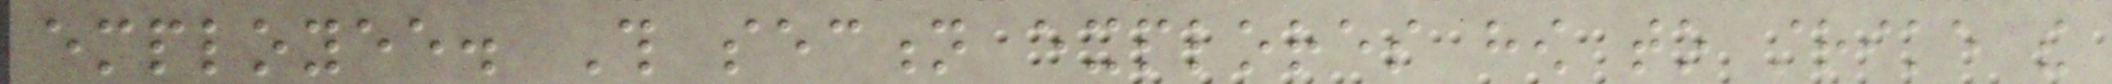employee. This section explores how to strike the
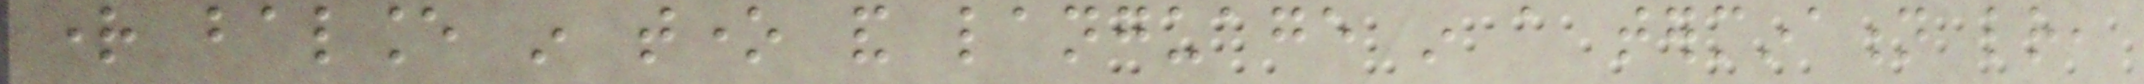right balance in tone and language in a termination letter,
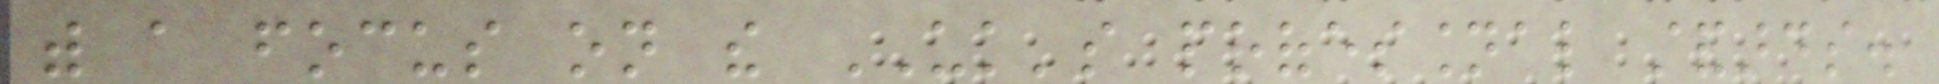with a focus on the UK's professional standards.
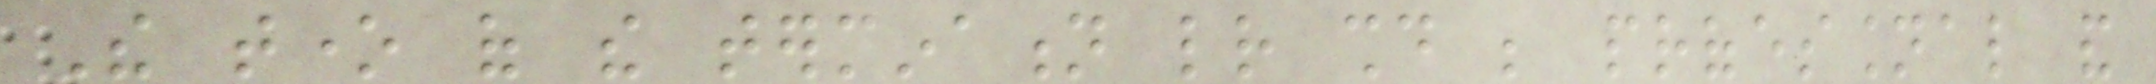The tone of the termination letter should be professional and
